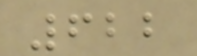622
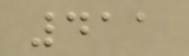411
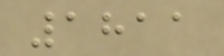1811
